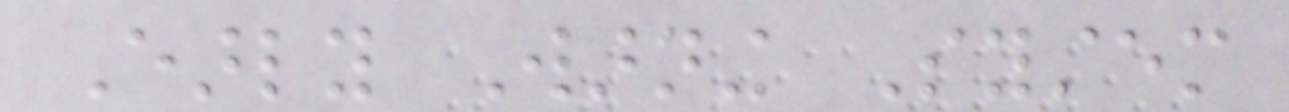Early Warning System
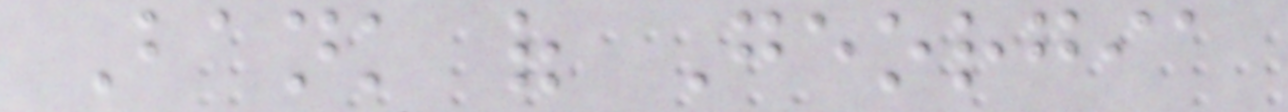Bank of Georgia
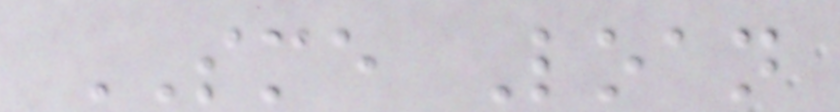SME Loan
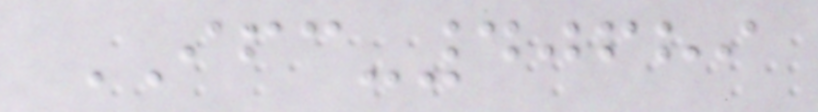IFC-40689
